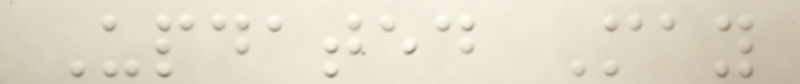Updated May
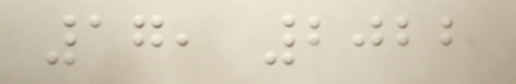17, 2022
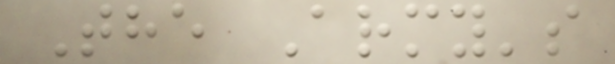The Army's
